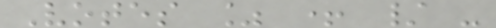Votes % + / -
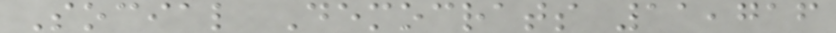Social Democrats 11,716
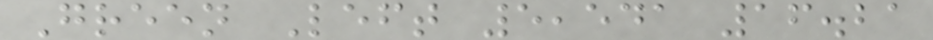Green Left 5,541 16.21
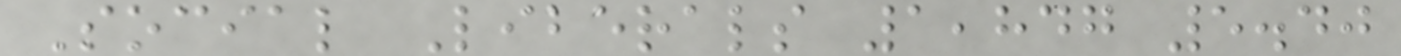Social Liberals 1,847 5.40
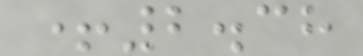+2.38
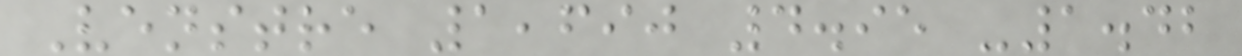Venstre 1,690 4.95 -1.42
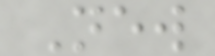New
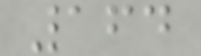164
